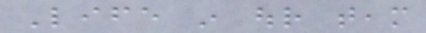Life in our team
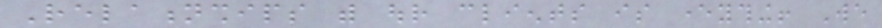Relationships with our clients is everything! We
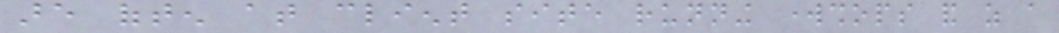are often at client site running workshops and as a
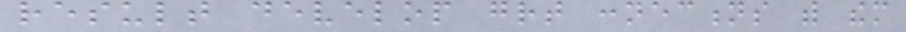result develop great connections with them
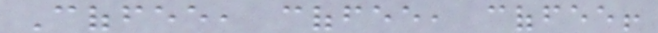Coffee, coffee, coffee!
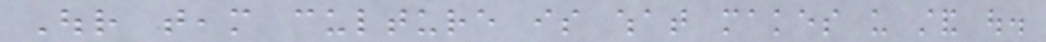Our team culture is what makes us stand out.
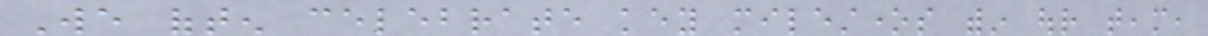We often celebrate key milestones within our team,
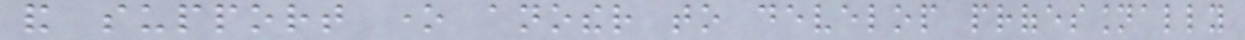and support one another to develop professionally
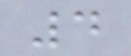4
